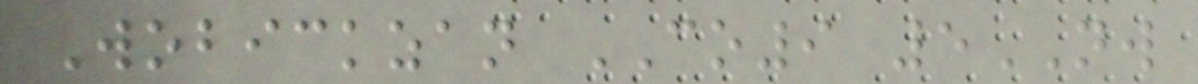Wobickzan CO9 5NW
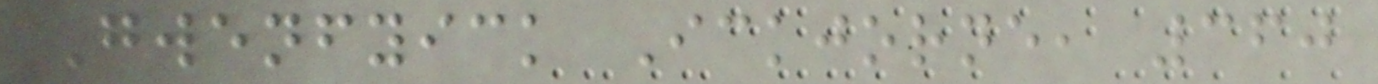Gwenfyick Ickjorne, 360
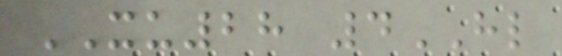XU28 4HL
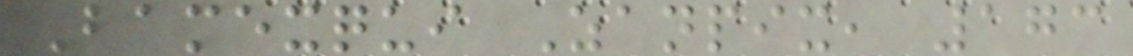Bamexqui Zanpix, 173
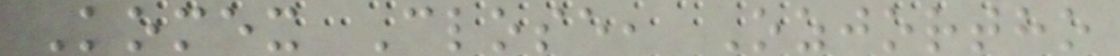Komex Close, Ozjortho
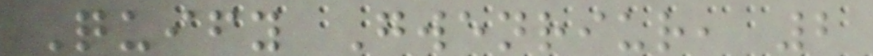Quify Gwenriur, 2
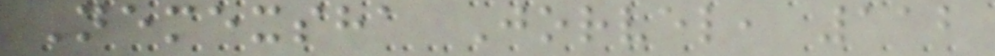Nemexsha Jorvel, 112
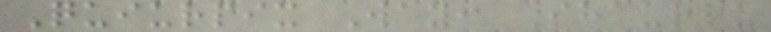Quiurpix Way, Shaurlu
